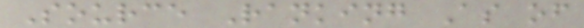Source Ranking As of
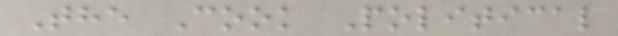The Cook Political
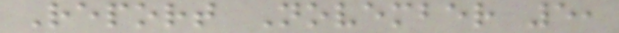Report November 5,
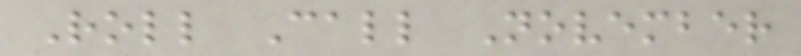Roll Call November
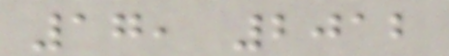17, 2012
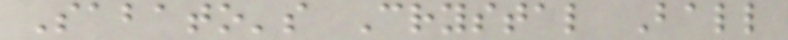Sabato's Crystal Ball
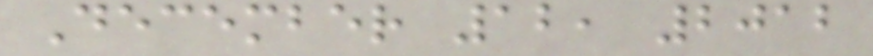December 12, 2012
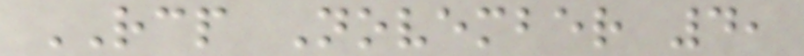RCP November 4,
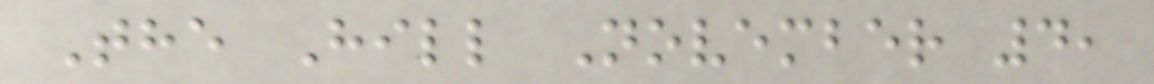The Hill November 4,
